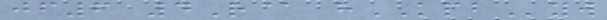jf6 4R@ hKPByw
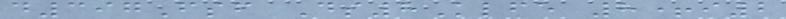d397Fsf Ds8Klfe 8+i2
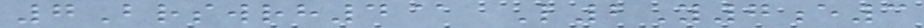7Brswrh4@ L2Y7e3
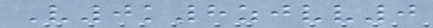V0k8zjvv0
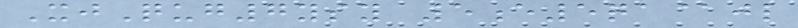XjQug7ysy 5e5qa@jl
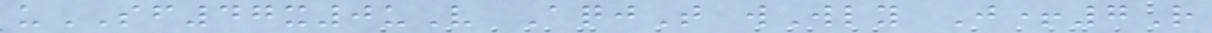uSF47x0uV AqjT wWly J+7R
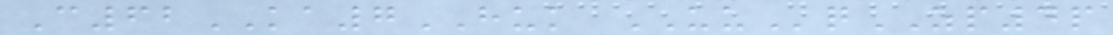C62KA7HUK UUqZP4p
